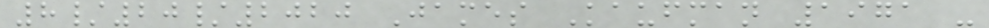8/20/2020 James Kaufman 1971 -
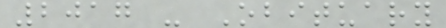2017 - Obituary
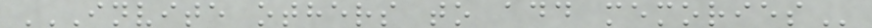INVITE OTHERS TO ADD MEMORIES
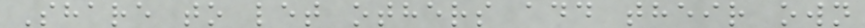Share to let others add their own
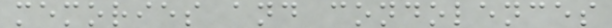memories and condolences
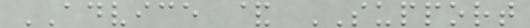ADVICE & SUPPORT
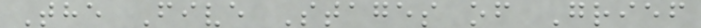The Five Stages of Grief
